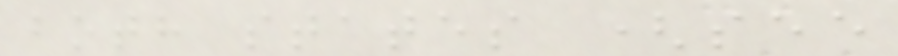both states (see
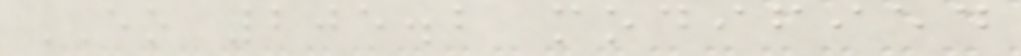EO 205.2 modified
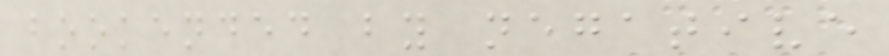bookended by negative
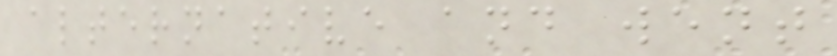alternative and went
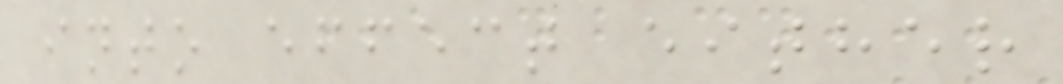into effect either
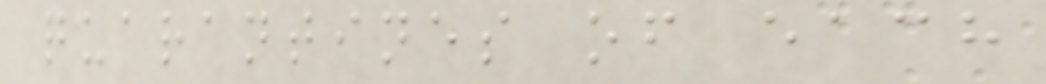quarantines of each
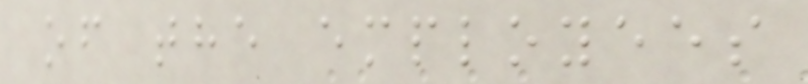of the employees
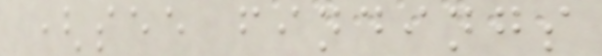(see findings
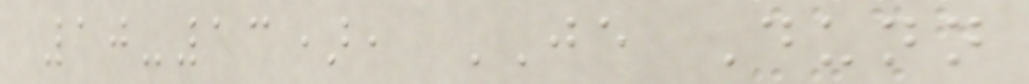10-13), JE Dunn
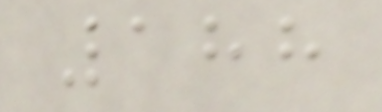188
